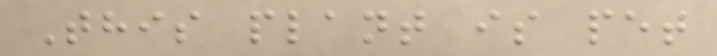This plant is pet
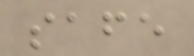safe
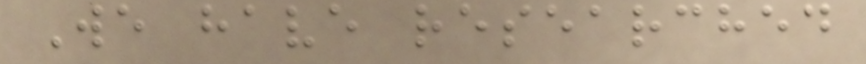We have researched
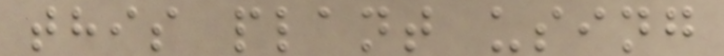this plant using
